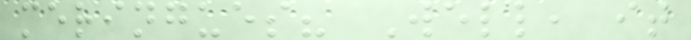meringues? Well, it
